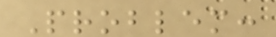Problem:
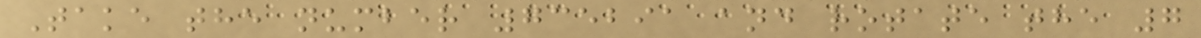Take the number 735291 and rotate the 7
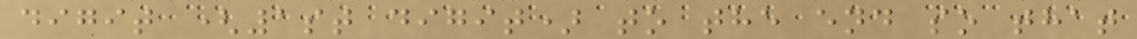digit (1st digit) to the end so that
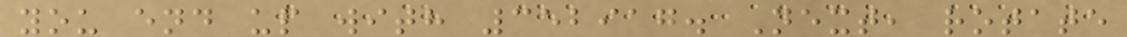you end up with 352917. Next, rotate
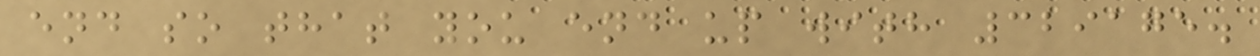end so that you end up with 329175.
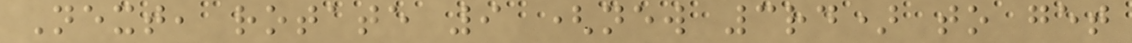Next, rotate 9 (new 3rd) to get
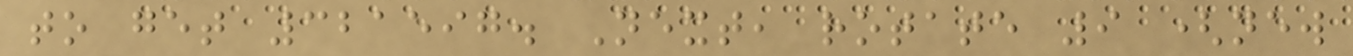to get 321597. Next, rotate 9 (new
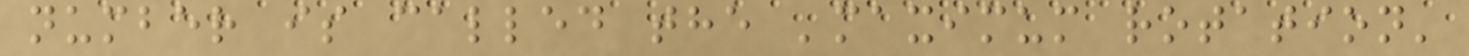number is called the 'maximum rotation'
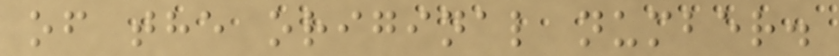of the original number.
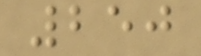250
